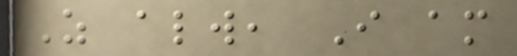As always, I am
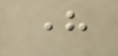here
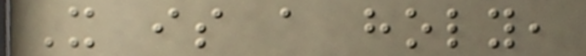It is a holy,
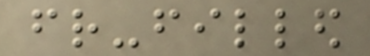friend-filled
